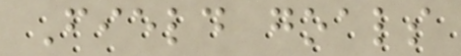Field goals
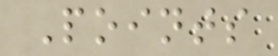Points
